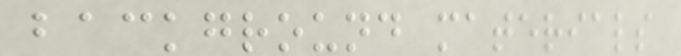background materials
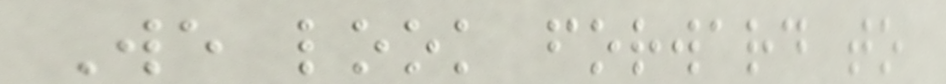We look forward to
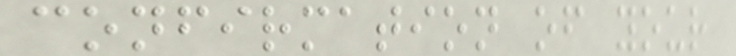confirmation of your
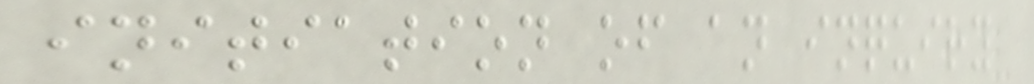initiation of an inquiry
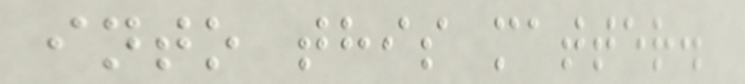into this matter.
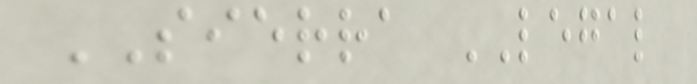SIERRA LEGAL
